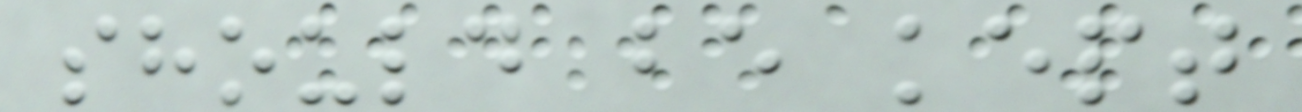should be kept
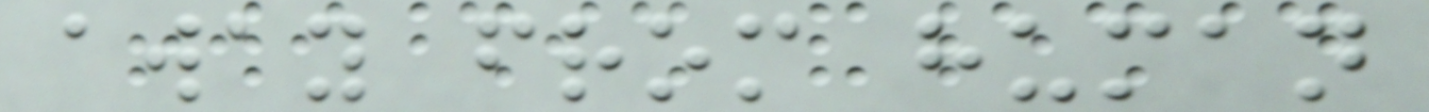away from human
